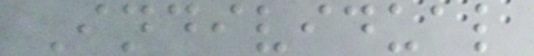Individual
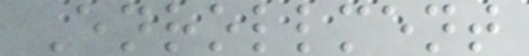Enrollment
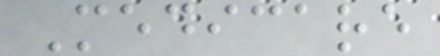Medicare
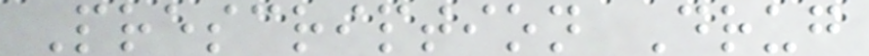Prescription Drug
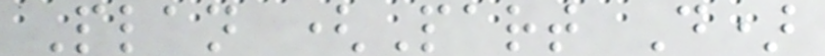Plan (Part D)
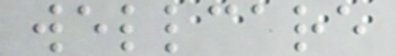wellcare
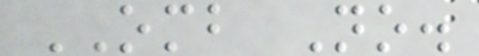OMB No.
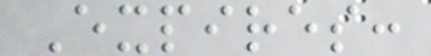Expires:
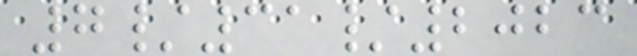7/31/2023
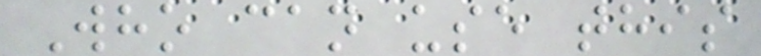Who can use this
